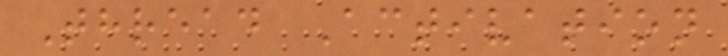Thread Activation
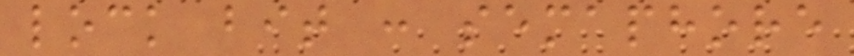lock bit : semaphore
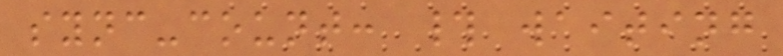sync-count: # waiting
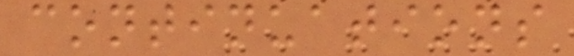continuations
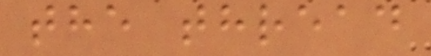the thread
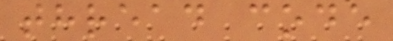thread code
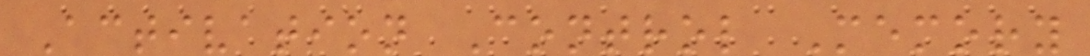Activation Control Memory
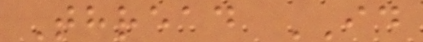Thread ID
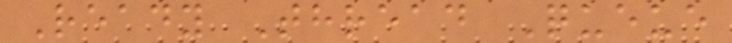Ready Thread Queue
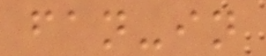fan-in
